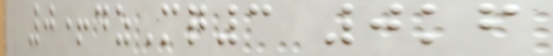0+dzMq3 0kf
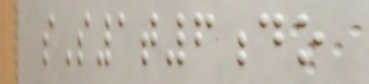sS1t6do
